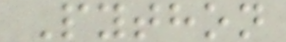Python
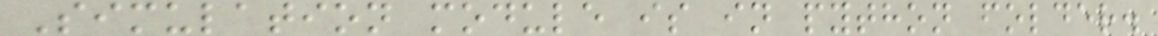Simulation module is in python folder.
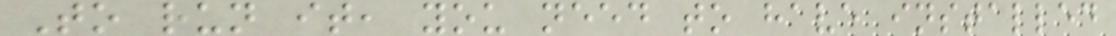To run it, you need to have installed
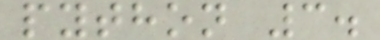python 3.
